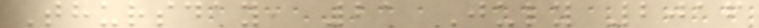Thursday, 21 July 2016
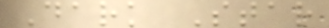Dark Star
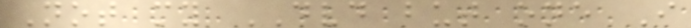Not my DVD but one I
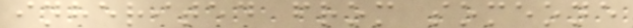inherited from someone
